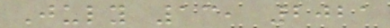July 13, 2021
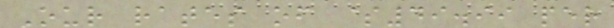Our rates of $49.99 per
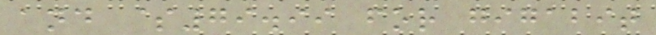and $79.99 for gigabit
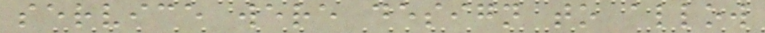service were design to allow
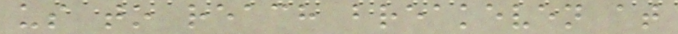us to reach breakeven at
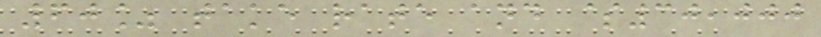60% take rate and $30,000
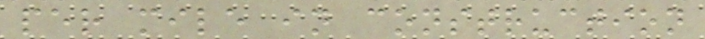per mile in construction
